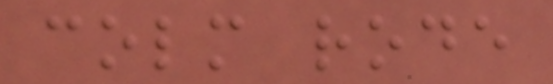colm rode
